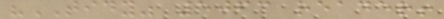"TIDY" 5063 reader!
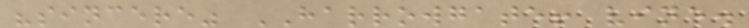"sincere" HARROWGATE! vine.
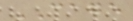CAGE
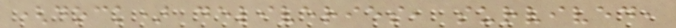(dock) deliveries, survived,
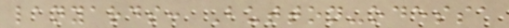lanyards: Button-odessa
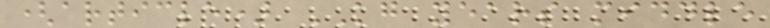(article) KG years middle
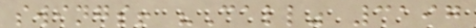swings! "Call" 3197
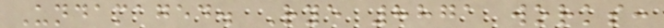Undamaged. Rye 8871 works:
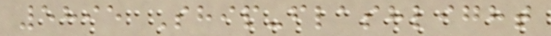5895 Ship-flashlight
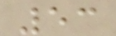53
